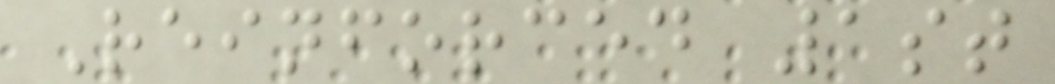Reinforced 1st
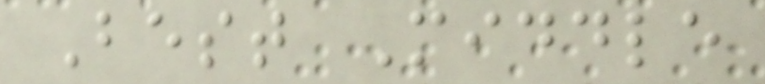Best Middle
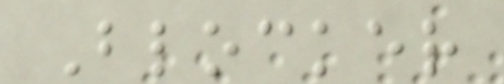Blocker
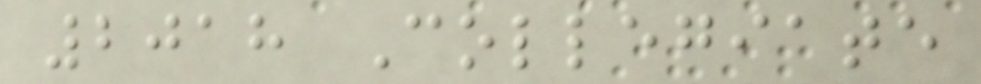2018 Collegiate
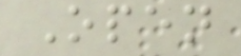Open
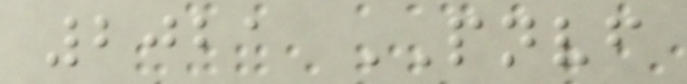2021 PNVF
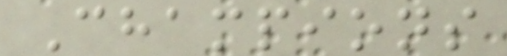Champions
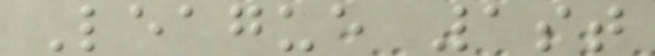League 1st
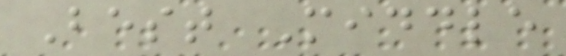Best Middle
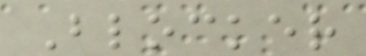Blocker
